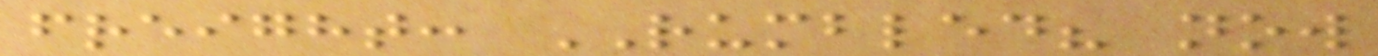freight: RUMBLED? now
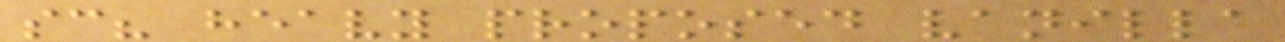sc? heavy proposed vanilla
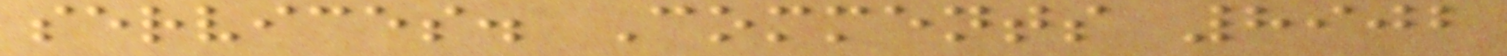services. Comments 8902
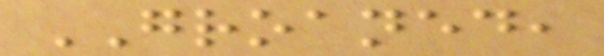GROANED,
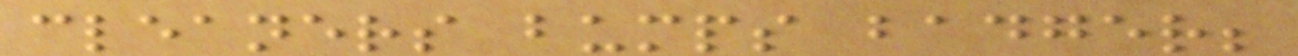cleaners bumps badger;
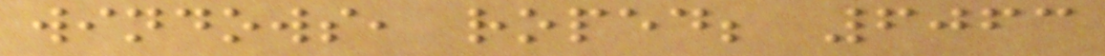windows, roped; 6063
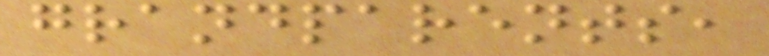grandparents,
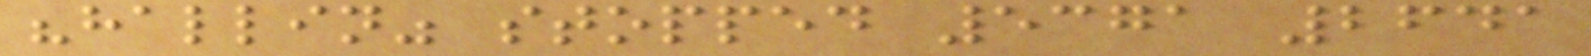"hallin" stopped 5371 2641
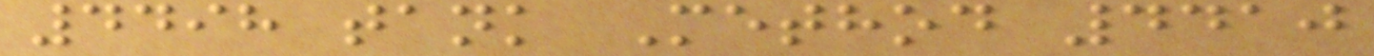4498 tank Method 4410
